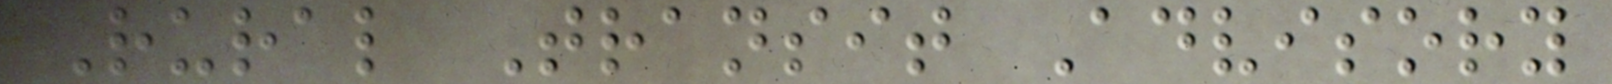Rural Transit Advisory
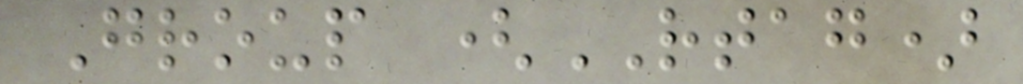Group (RTAG)
